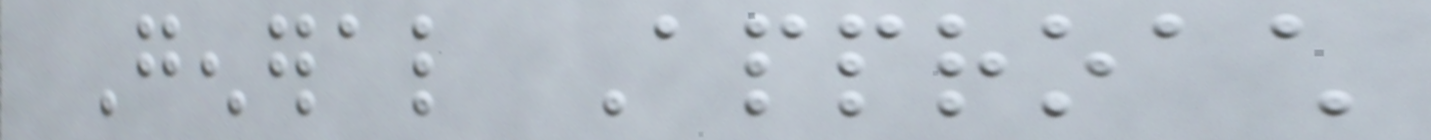General Approach
